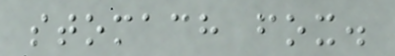stomach fox.
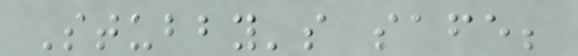Stubby's safe;
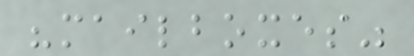"mailboxes"
